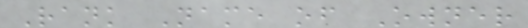Rank Name of Owner
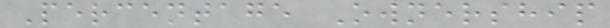Percentage Ownership
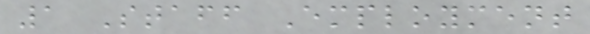1 Staff Employment
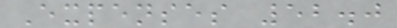Expenses 52.0
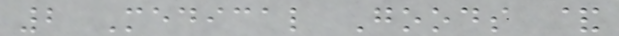2 Medical Goods &
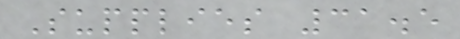Supplies 31.5
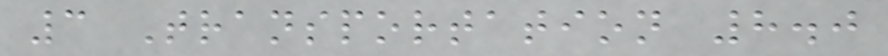3 Transportation 8.0
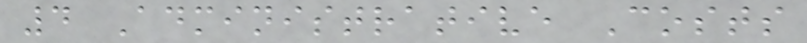4 Administrative Costs
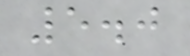5.0
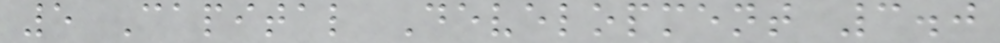5 Capital Development 3.0
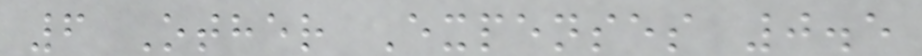6 Other Expenses 0.5
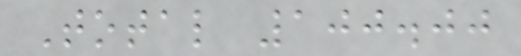Total 100.00
